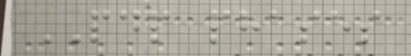PDP phases
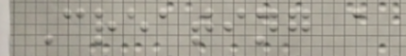Creating a
